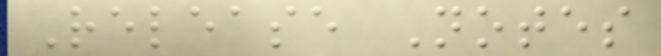Release Notes
